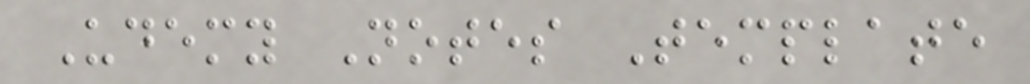Udemy Notes Template
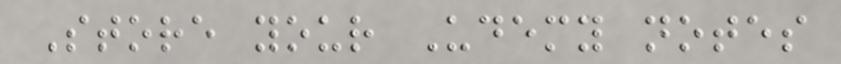Store your Udemy notes
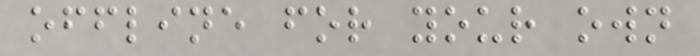offline for your own
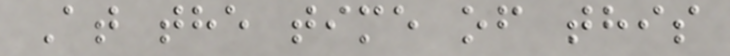At the time of this
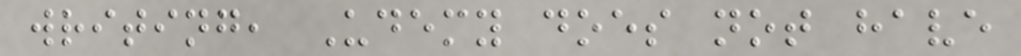writing, Udemy does not have
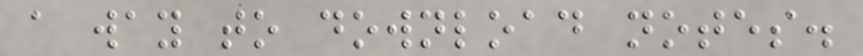a way to download notes.
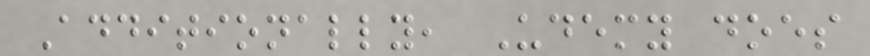Additionally, Udemy does
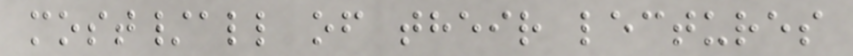most/all of their lectures
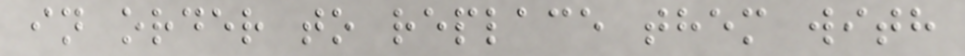in order to replace them with
